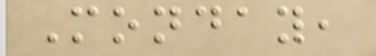Monday,
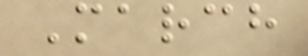March
